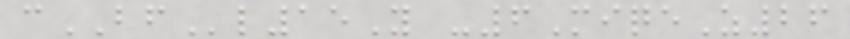cBFl15Y -6MiqeZ26
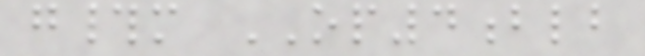g#m OP4blb
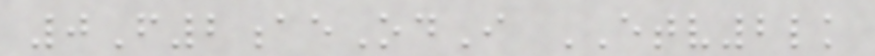0F2aeOdI ETV2lk
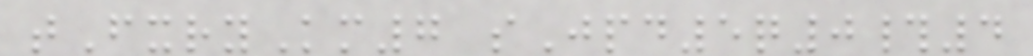tFxryKm7 sJpd5q0#4
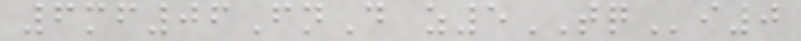6mf06FnD z5TQi0
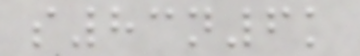s83n6k
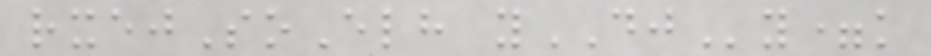rxejSoElh yDJy=k
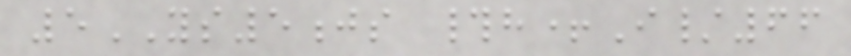5YS5js #h+I/66
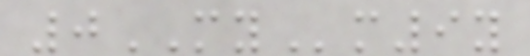0MYm9y
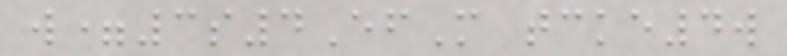w=3s4EfM tcke4w
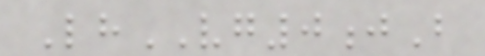LhVG0jB
